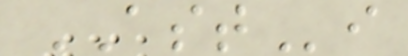ASTi
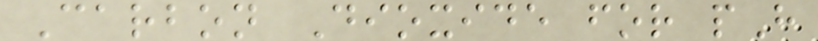Carbon Dioxide for pH
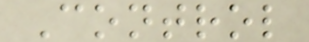Control
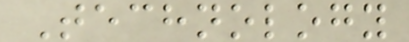Technology
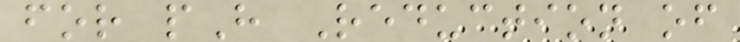for pH Reduction of
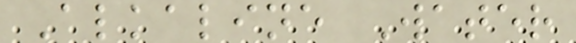Alkaline Water
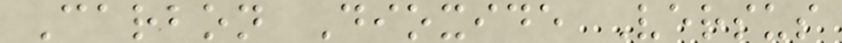Carbon Dioxide Versus
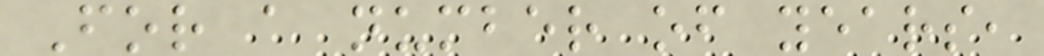For a number of years,
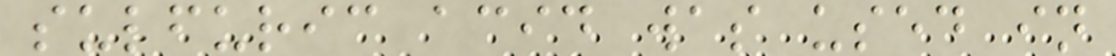sulfuric acid was used in
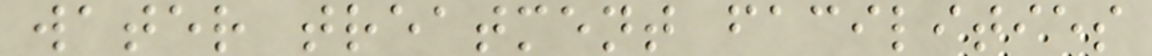water treatment facilities
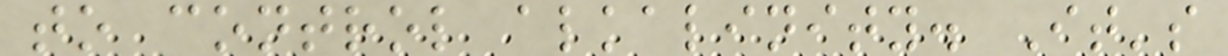to control alkalinity. It's
